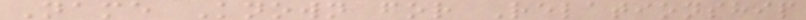Name Known for Relationship
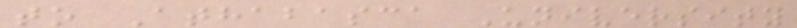to Athabasca University
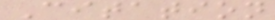Citation
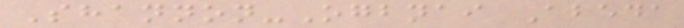Shannon-Ogbnai Abeda
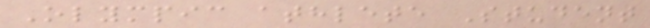Olympic athlete Student
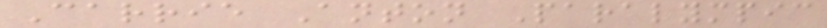Carrie Anton Paralympic
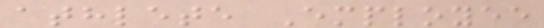athlete Employee
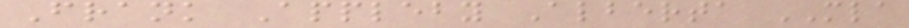Frank Appleby Alberta MLA
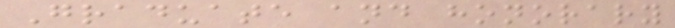Graduate and honorary
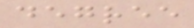degree
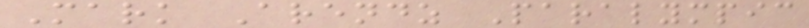Mark Arendz Paralympic
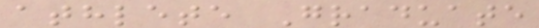athlete Graduate
